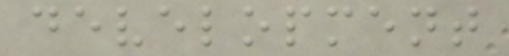development
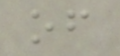of
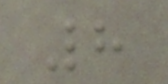8
